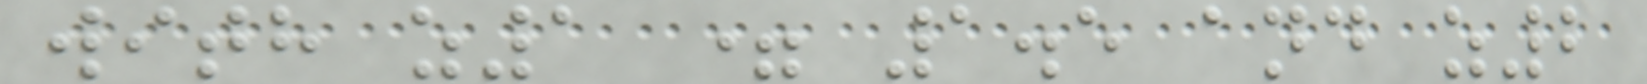with z1 = 1.5 and z2
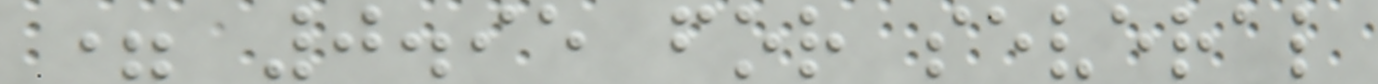= 0.95 for several
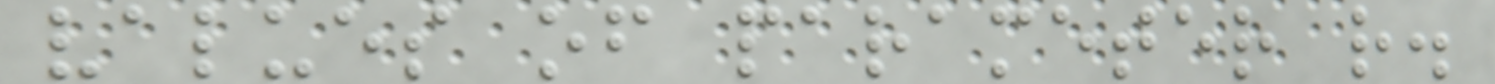values of parameter r.
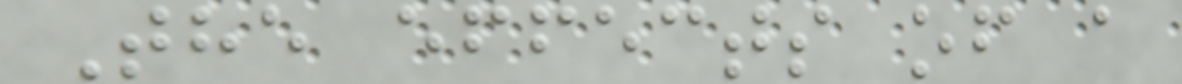The effects of a
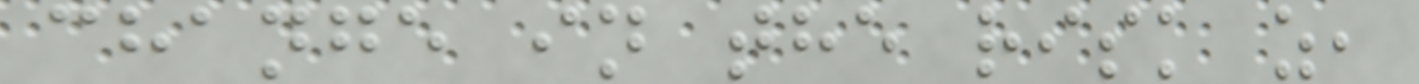change in the risk z,
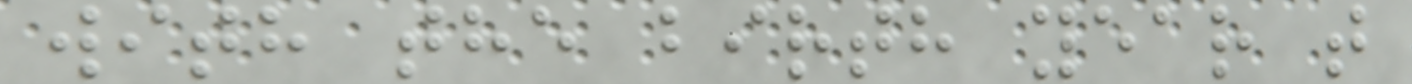with the birth year t
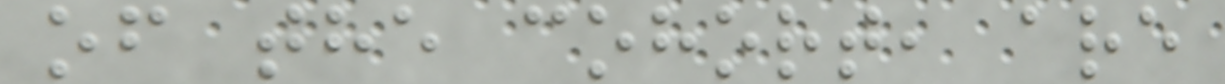of the cohort, are
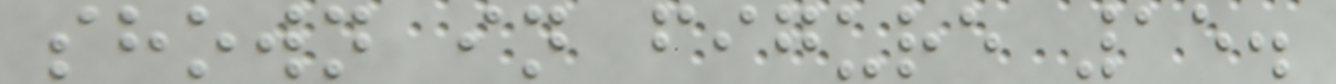shown in figure 15.
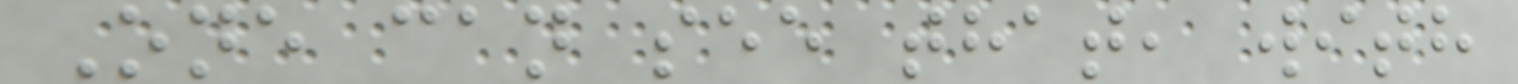One can see that, with
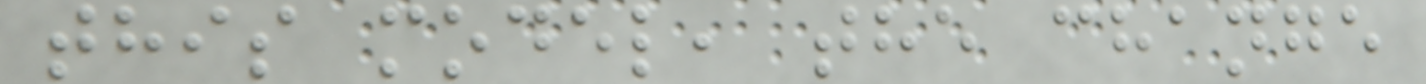this model, the change
